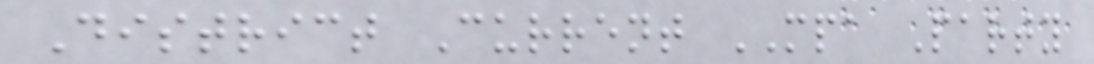District Current MPA Party
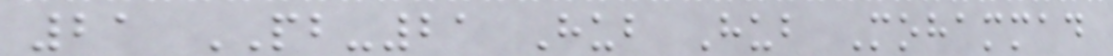21 PB-21 Hub Hub Mohammad
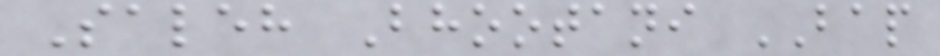Saleh Bhootani BAP
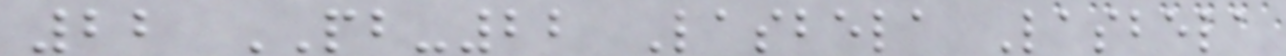22 PB-22 Lasbela Lasbela
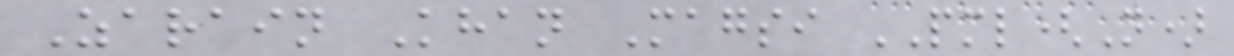Zarain Khan Magsi PML(N)
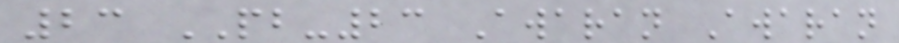23 PB-23 Awaran Awaran
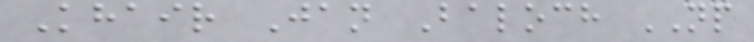Khair Jan Baloch NP
